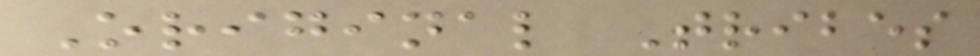Original Tribes
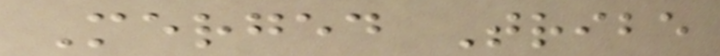Merged Tribe
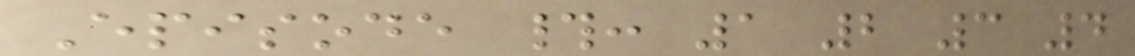Episode #: 1 2 3 4
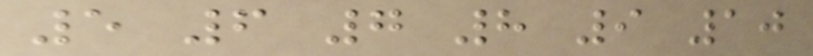5 6 7 8 9 10
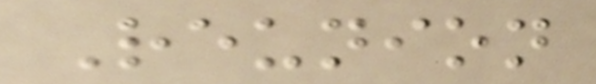Reunion
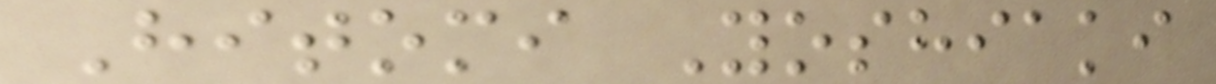Hitomi Yoshiaki
